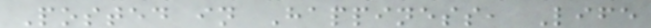Posted in Happiness, Life
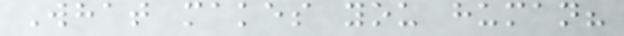What makes you human?
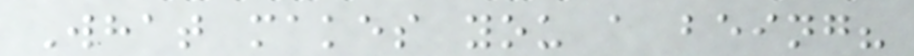What makes you a being?
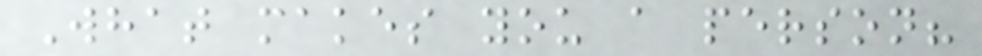What makes you a person?
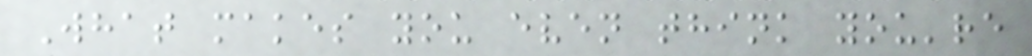What makes you even think you're
